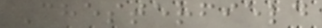Chesterfield
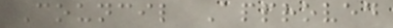Council Approved
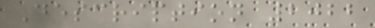Description 2022
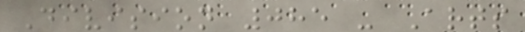Division 085 - Arts
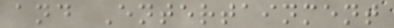and Entertainment
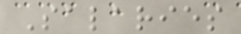Salaries
